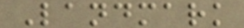Landmark
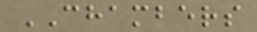CHAMBERS
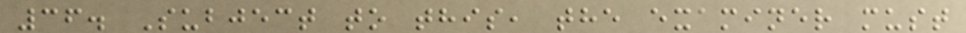36. Subject to this, the examiner must
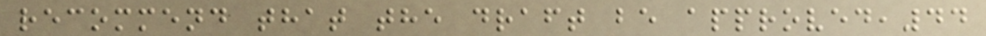recommend that the draft be approved,44
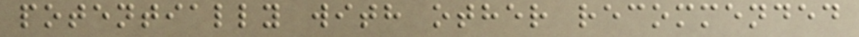potentially with other recommended
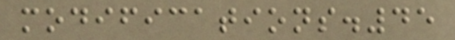modifications.45
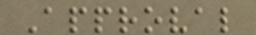Approval
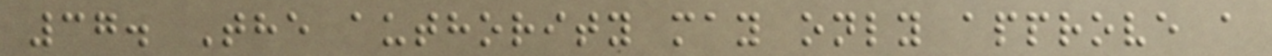37. The authority may only approve a
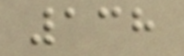138
